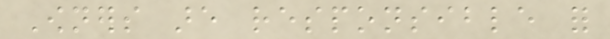Owners are responsible for
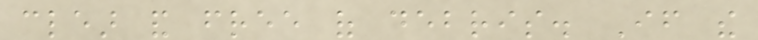clear and free of debris. If the
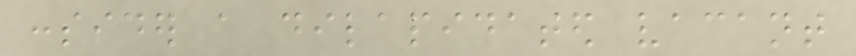consider a dilapidated vacant
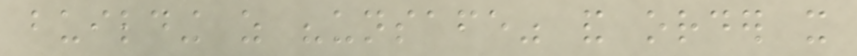building as "unsafe" and order it
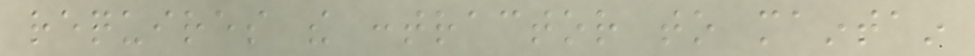requires the contractor to maintain
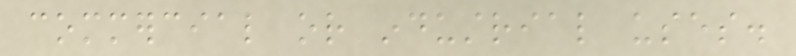commercial or industrial uses.
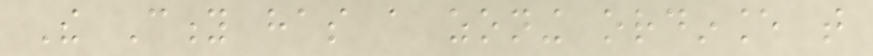The City has a zoning ordinance that
